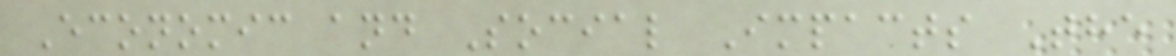Economic and Social Impacts The
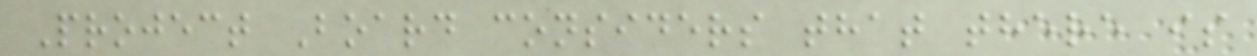Project Board considers that there is
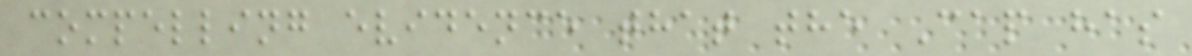compelling evidence that the Cap has
